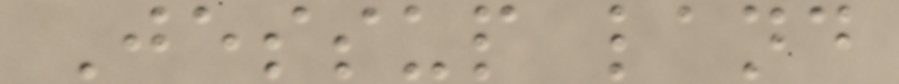Jessup land
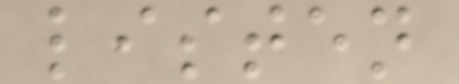listen
